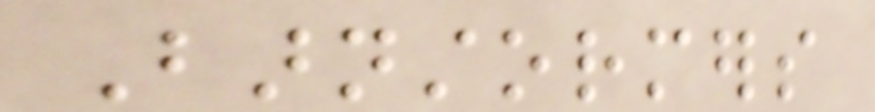Barnstormers
